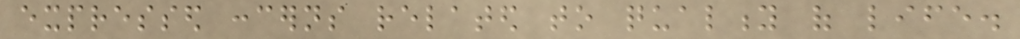expressed concerns related to quality of life.
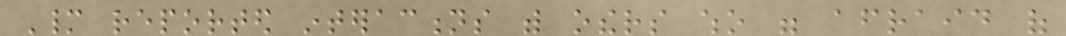Many reported interactions with others who were afraid of
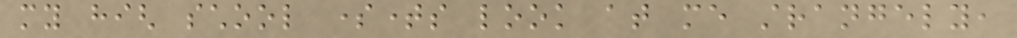my high school sometimes look at me strangely,
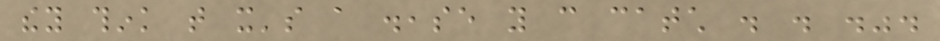they think that it's a disease you can catch . . .".
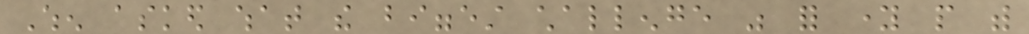When asked what the biggest challenge was for young people with
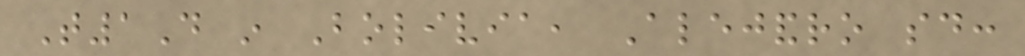T1D in Bolivia, Alejandro said:
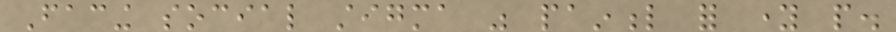Facing social stigma was painful for young people.
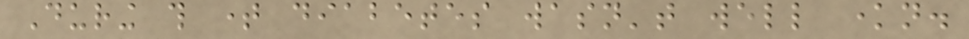During this time diabetes wasn't well known.
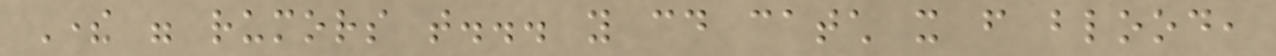There were rumors that... you could catch it from blood,
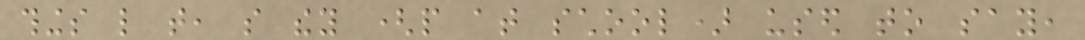things like that, so they (people at school) used to say,
